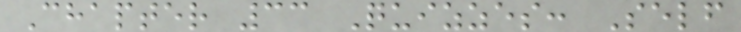Chapter 33 Quizzes: Self
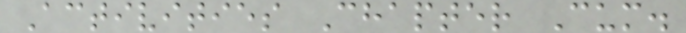Activities Chapter Cum.
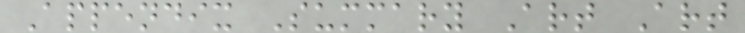Appendix Summary Art Art
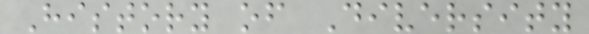History of Diversity
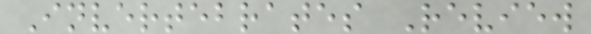Invertebrates Review
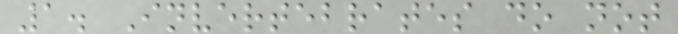1. Invertebrates do not
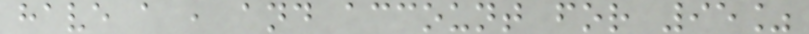have a , and account for 95%
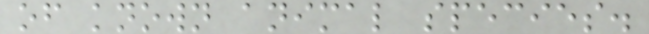of known animal species.
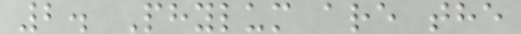2. Phylum are the
